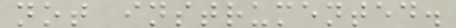not instrumented.
